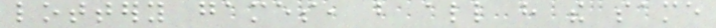lottery games, but all have the same
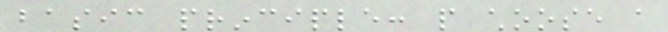basic principle: people choose a
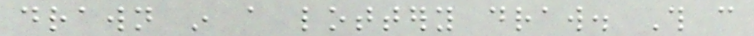drawn in a lottery draw. This can
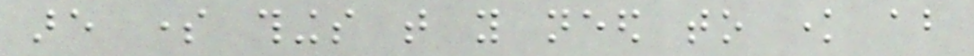are some things that you need to know about
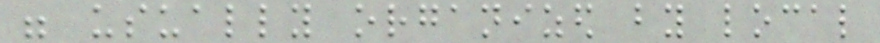were usually organized by local
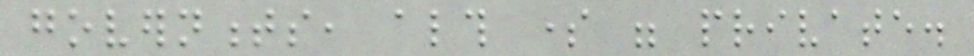governments, although some were private.
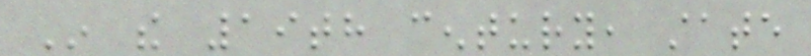In the 19th century, state
